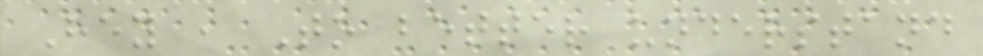Hey , To better understand
